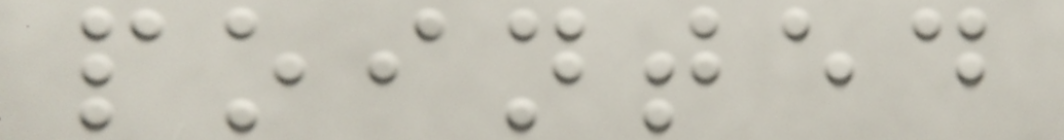pointed
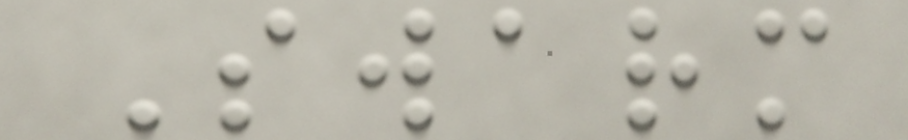Swarm
